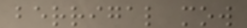berrigal mow
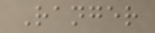Ranger
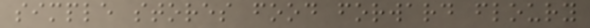simple stores food forward floury
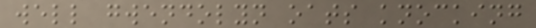well gwendolyn oats knocking
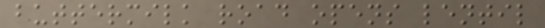buttermilk road opens lentil
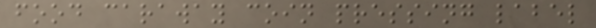food caraway coin pressing label
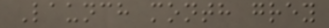Launch month grey
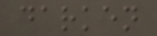darken
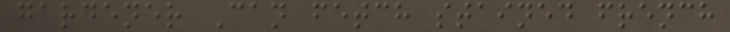gardener Can fetch stained french
